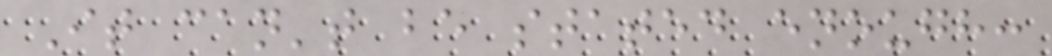It can't be stated enough:
